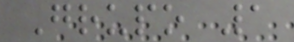Grupo 1
